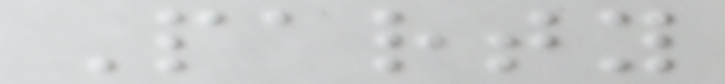Party
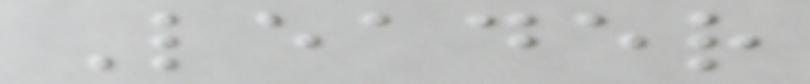Leader
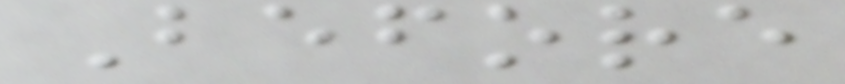Before
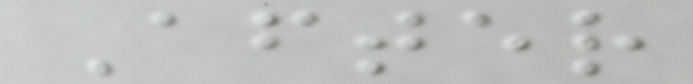After
